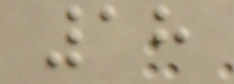18
